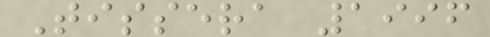Tissera 1996
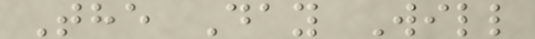The Day Will
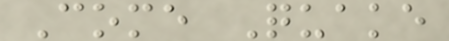Come Quake
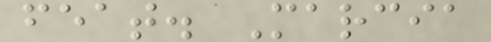feat. Marcia
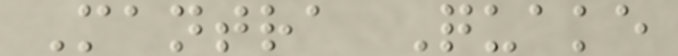Mantra Quake
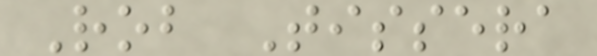Rob Tissera
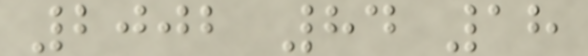2002 84 18
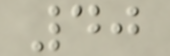40
